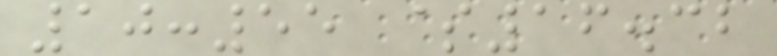10:55 $16.32
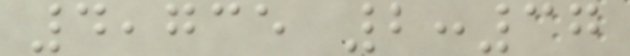4,735 2:37
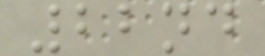22nd
